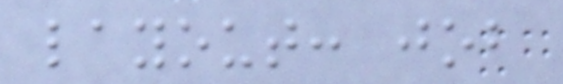layout: job
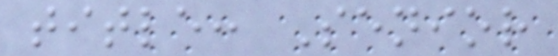title: Senior
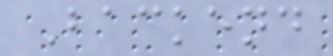Backend
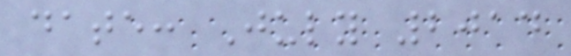date: July 2014
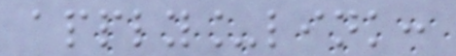apply_link:
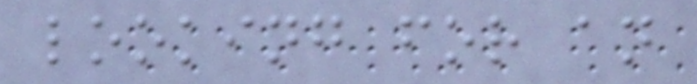looking for an
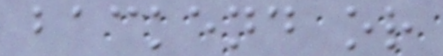backend or
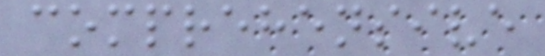comprehensive
